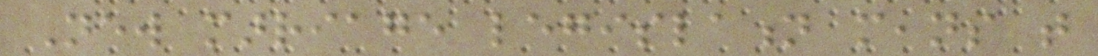New marriage legislation means that
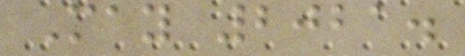May 2021.
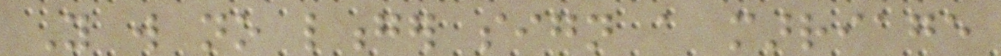You will no longer sign a marriage
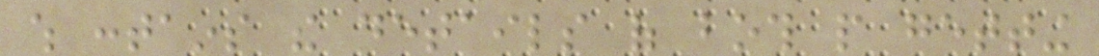which contains the details of both people getting
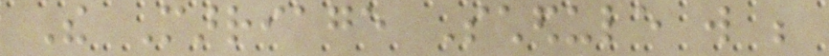The Marriage Schedule will be
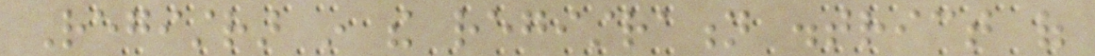Registrar in the registration district of
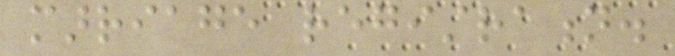marriage registration.
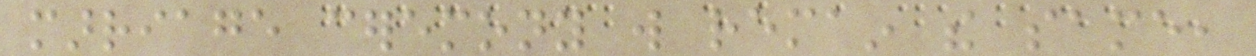marriage ceremony will remain the same,
